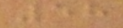58
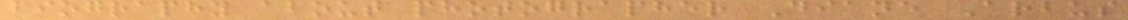biography about photographer Diane Arbus
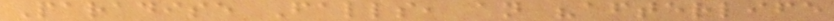Paradise Falls, an "afterlife
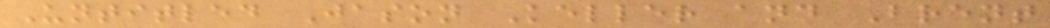Untitled Jason Keller and Brent
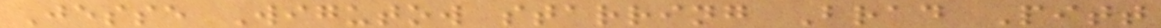Jesse Wigutow starring Brad Pitt
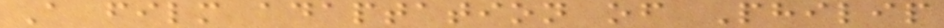A film adaptation of Philip
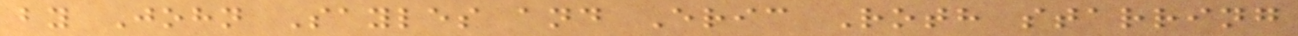by John Sayles and Eric Roth starring
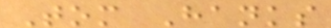Tom Hanks
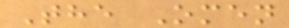The Omen
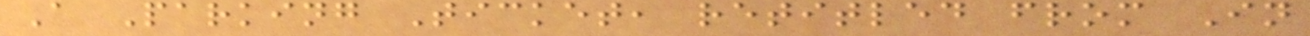A Parking Ticket, retitled from In
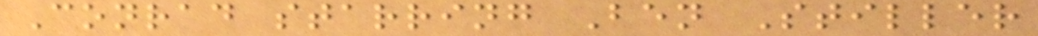Conrad starring Ben Stiller
